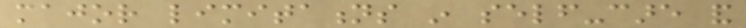major limitations in self-care and
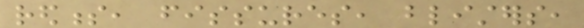redness, fissures, blisters,
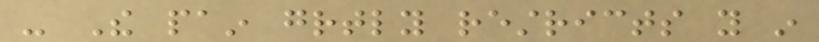- The pain greatly restricts you in
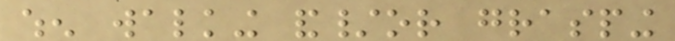when walking and/or grasping
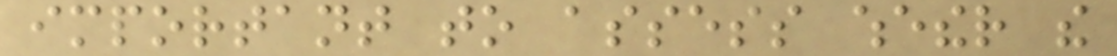important to assess whether the
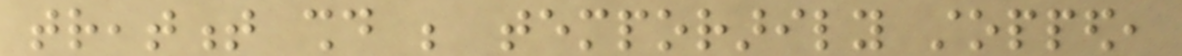treatment should be temporarily stopped,
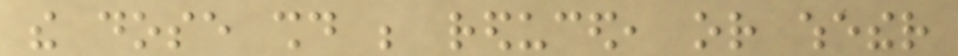the dose should be reduced, or whether
